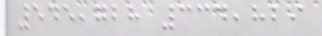545,728 334,829
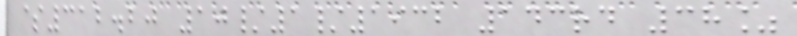$312.20 10/1/1932 143rd 38%
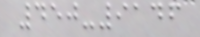450-9146
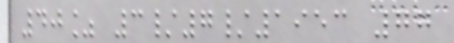40% 3/7/1953 77
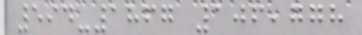594-1867 106,778
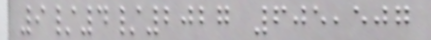9/4/2027 605,507
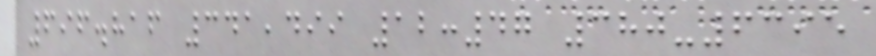696.816 341,499 12:47 380-6395
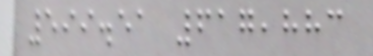599.51 617,883
